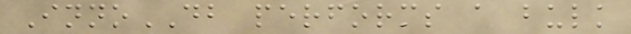InnoDB performs a bulk
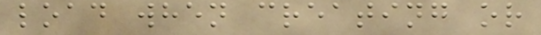load when creating or
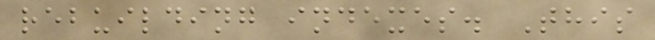rebuilding indexes. This
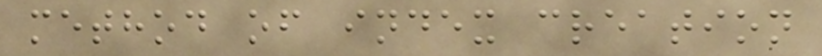method of index creation
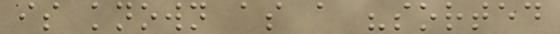is known as a "sorted
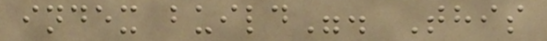index build". This
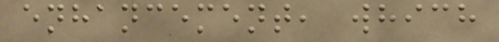enhancement, which
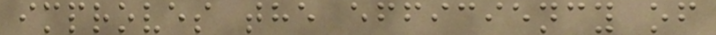improves the efficiency of
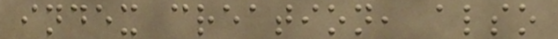index creation, also
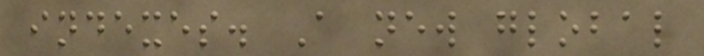indexes. A new global
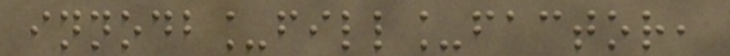innodb_fill_factor,
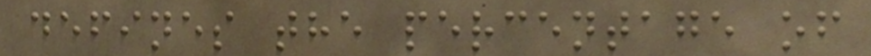defines the percentage of
